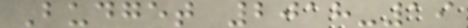Budget 2018-19
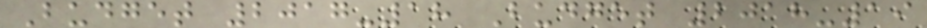Budget 2017-18 Budget 2018-19
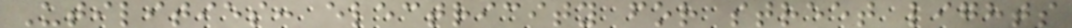Utilities: electricity for street lights
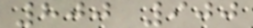800 900
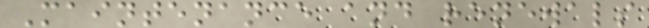Maintenance and renewals
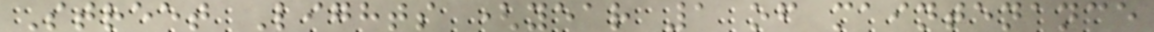Street Lights (year 1 of maintenance
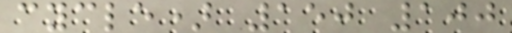cycle) 150 100
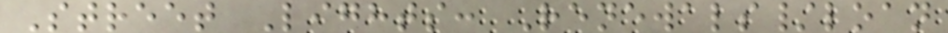Street Lights: Renewals/loan
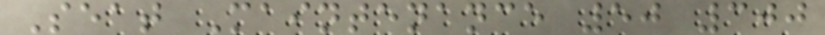Seat Maintenance 50 300
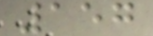157
